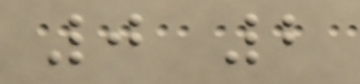0 2
